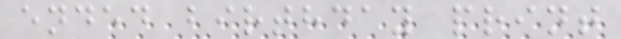ended birthday print
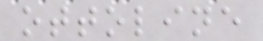ottoline
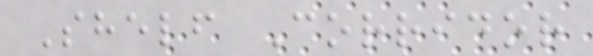Shelf Corridor
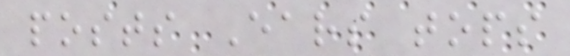posts Ears tops
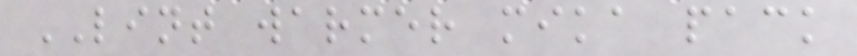LINT warmer mika pack
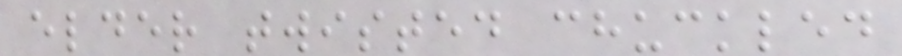elder twisted chuckled
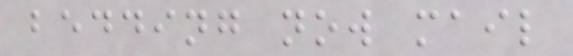bedding now mail
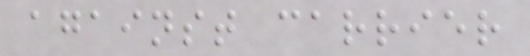against carrier
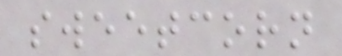sweetcorn
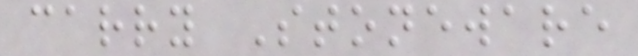carry Stoneware
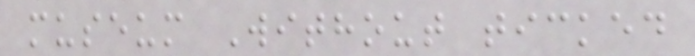museum Without ticked
